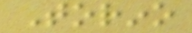Torino
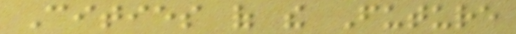Cities of the Future
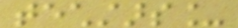techstars_
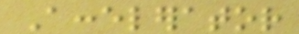Accelerator
